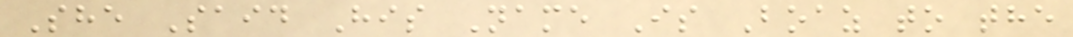She Said His Name Is Boaz to the
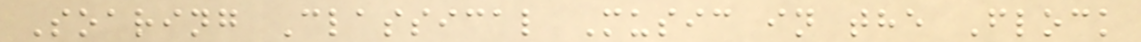Soaring Classical Music in the Flock
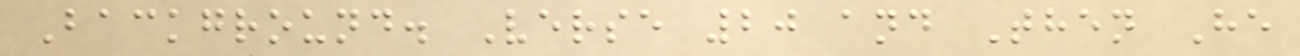Background. Verse 20 and Then He
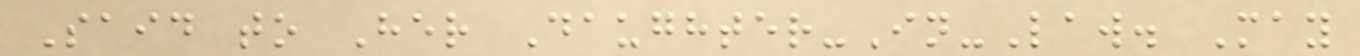Said to Her Daughter-In-Law. May
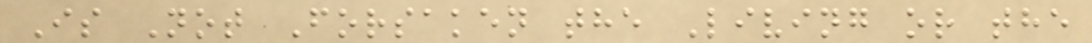Is Not Forsaken the Living or the
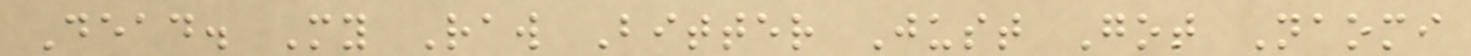Dead. My Raw Bitter Just Got Naomi
